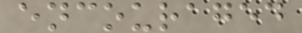encouraged
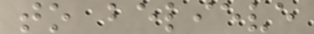to believe
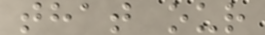that our
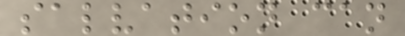salvation can
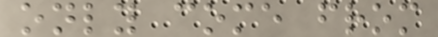only come from
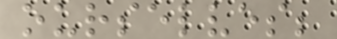ourselves;
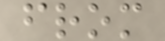from
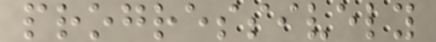progressively
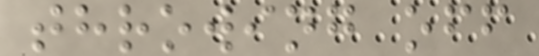throwing off
